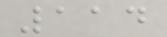114
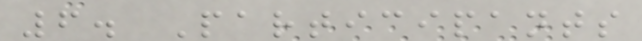6. Participants
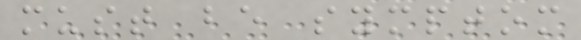must be symptom
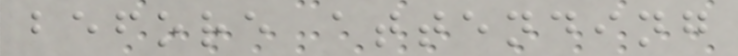before attending
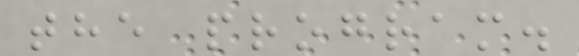the program.
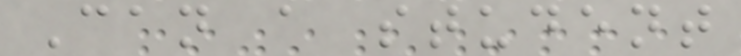Can a student
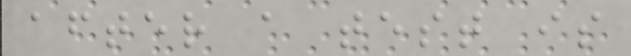after a test is
